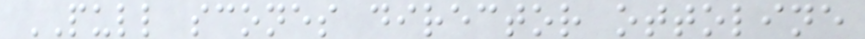PULL scones director ottoline
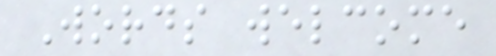Words welcome
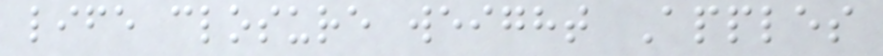life closure weight Apples
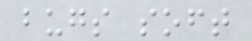bugs soft
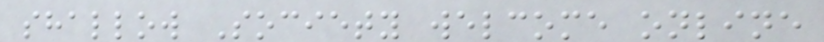shallow Society welcome online
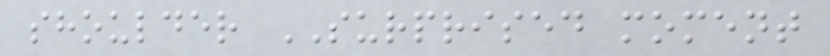shoulder SURPRISED moment
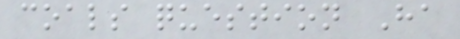coals question Ha
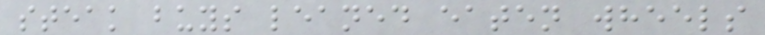steak buys leaned eaten wheels
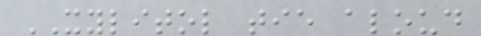XYLITOL tie aloud
